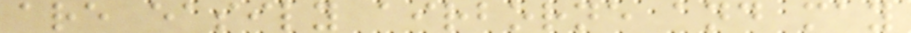are easily airborne and may
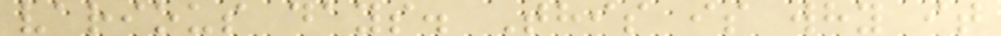various days. This is why it
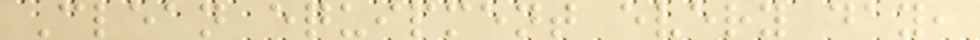Clean equipment every day,
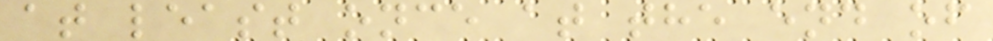at least once at the end of
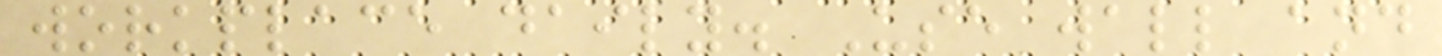workplace daily. Use wall and
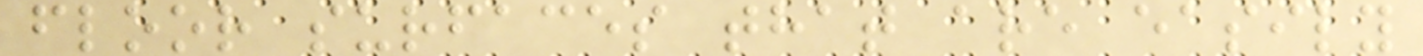floor surfaces that are easily
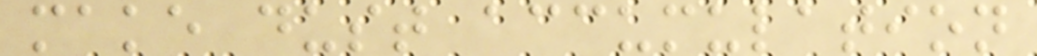make dust accumulation
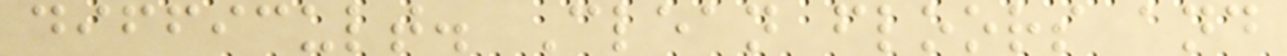difficult. Clean floors and
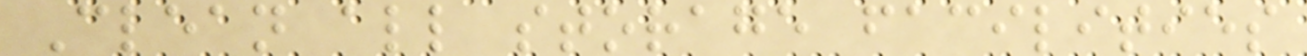Clean all storage facilities
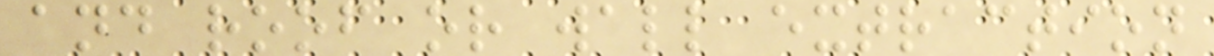and roof or wall extraction
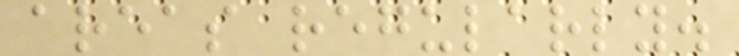areas regularly.
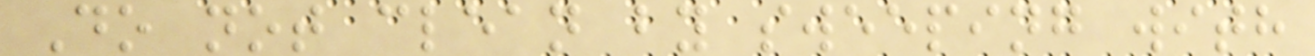Do not clean by sweeping with
